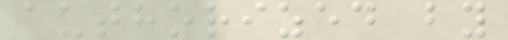authorized by
